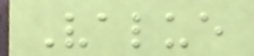Value
